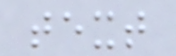text
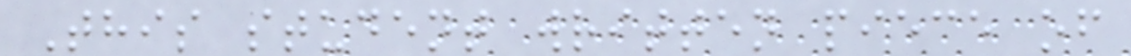This student written piece of
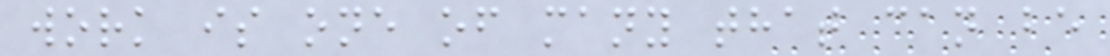work is one of many that can be
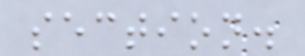section.
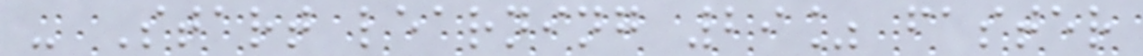- Start learning 29% faster
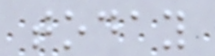today
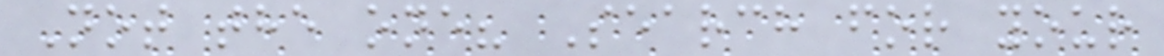Not the one? Search for your
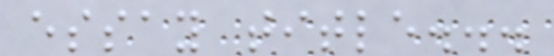essay title...
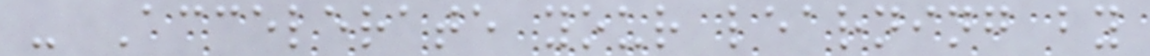- Accelerate your learning by
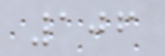106
